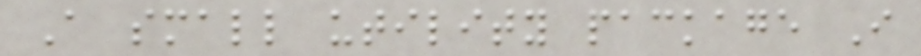A small utility package I
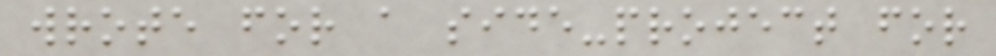wrote for a side-project for
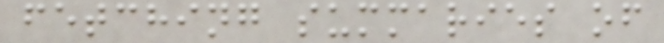fetching summaries of
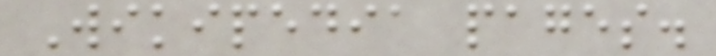Wikipedia pages.
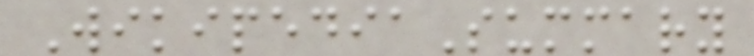WikipediaSummary
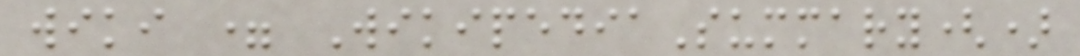wiki = WikipediaSummary()
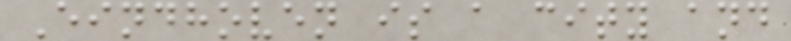Eindhoven is a city and
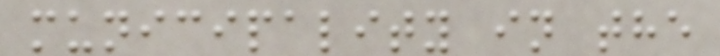municipality in the
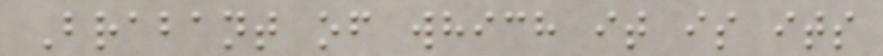Brabant of which it is its
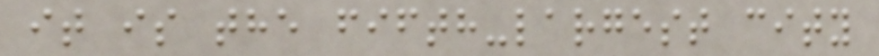it is the fifth-largest city
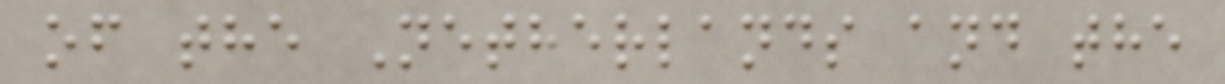of the Netherlands and the
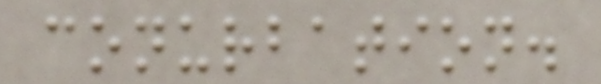conurbation.
